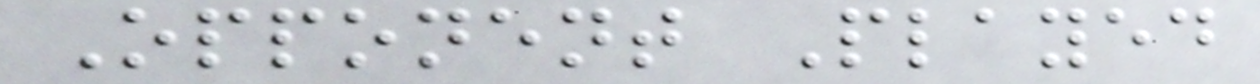Opponent Played
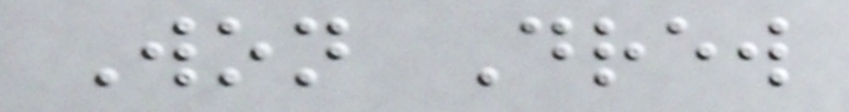Won Drew
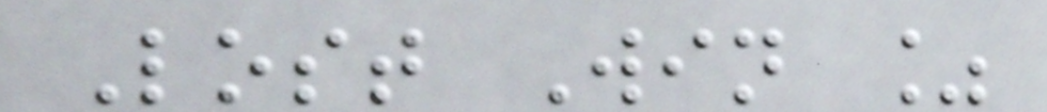Lost Win %
